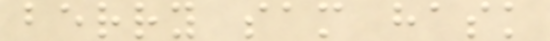berry sam hask
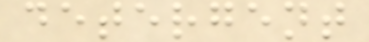detergent
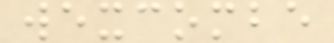wexcombe
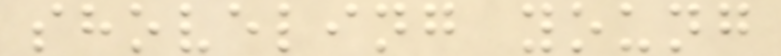shoveling young
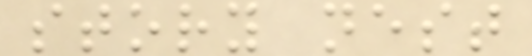story nest
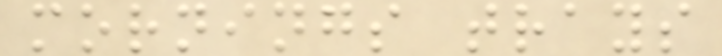mornings trays
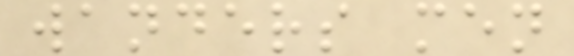wanders men
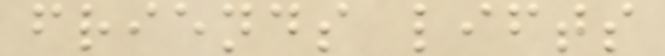friends lifts
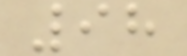98
